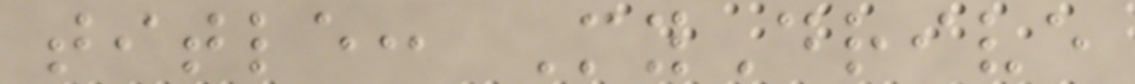title: MyDrive
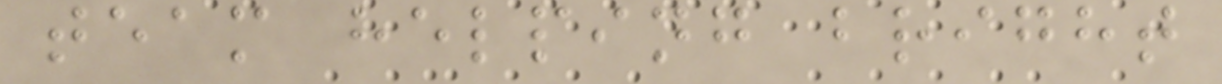team helping bright
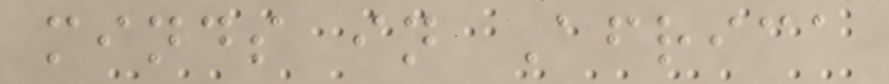minds in Africa
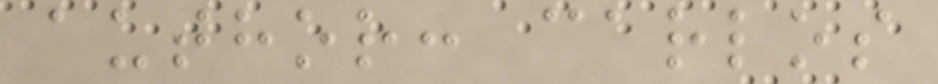author: carlos
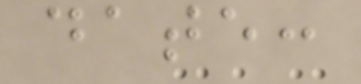date:
